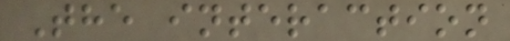The interaction
